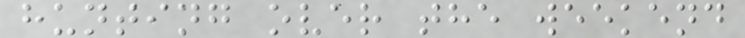hunting over the weekend
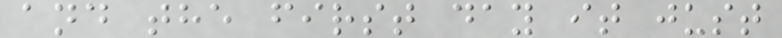and the first day it just
